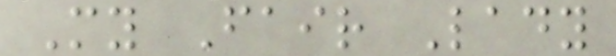My Fair Lady
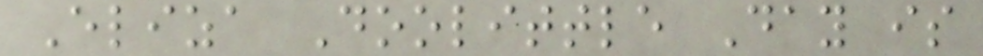Eliza Doolittle Day is
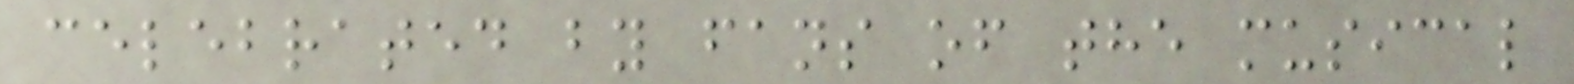celebrated by fans of the musical
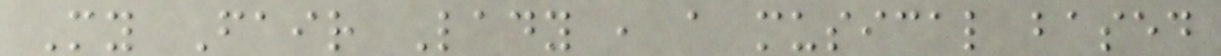My Fair Lady , a musical based
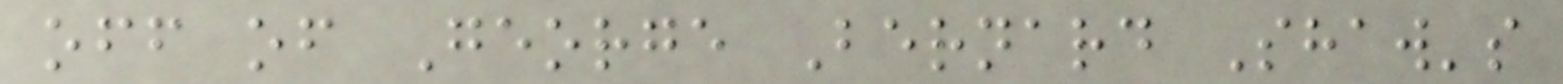off of George Bernard Shaw's
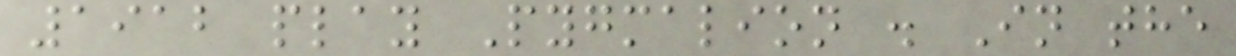1912 play Pygmalion . In the
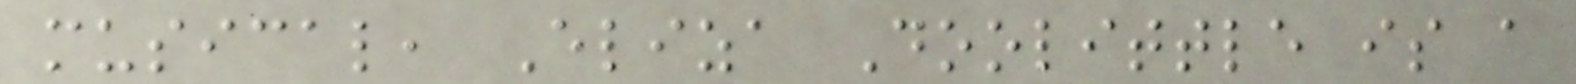musical, Eliza Doolittle is a
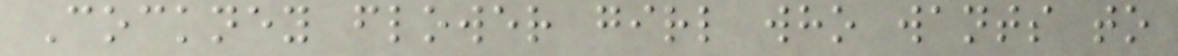Cockney flower girl who wants to
